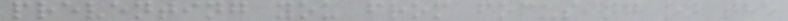preventing you from focusing on the
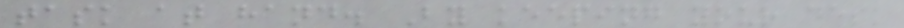task at hand. By keeping your desk
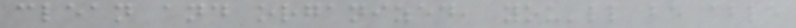clean and organized, you'll be able
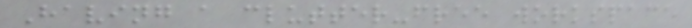Having a clutter-free workspace
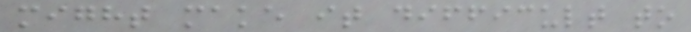might make it difficult to
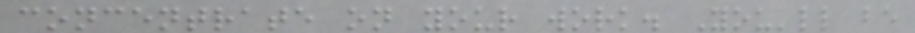concentrate on your work. You'll be
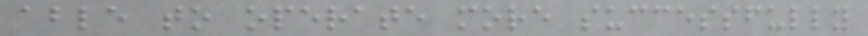able to operate more successfully
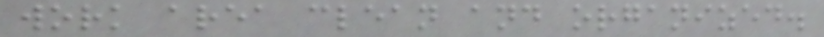work area clean and organized.
